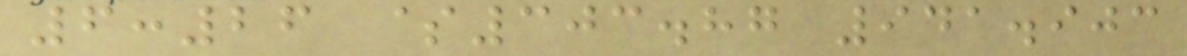6:26 $303.87 941.903
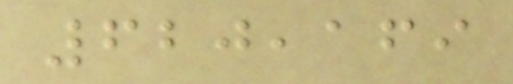620,169
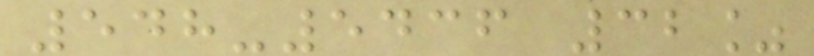548-5436 32%
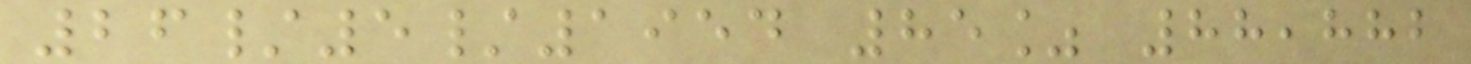26/5/1954 85% 88,882
